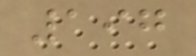197
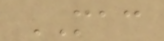MAC
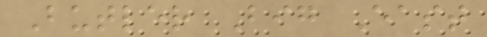Butler Big East
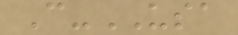C-USA
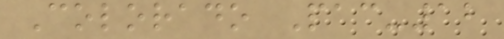Colorado Pac-12
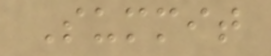Summit
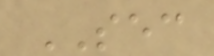SEC
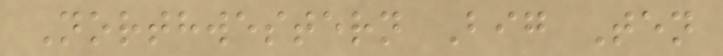Northwestern Big Ten
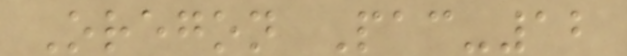Oregon Pac-12
